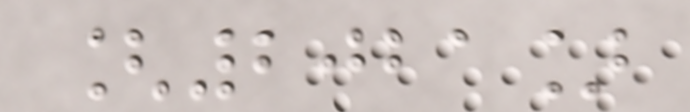[2021]
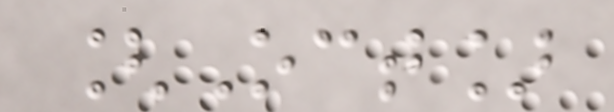[Oct]
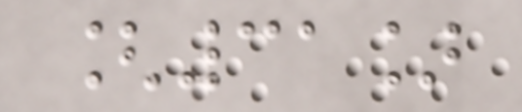[31]
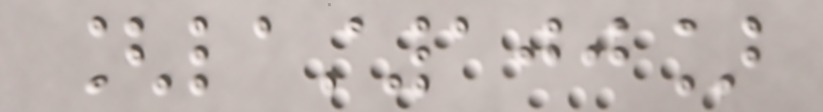[last100]
